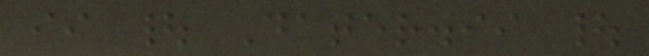ii | Dater.ii |
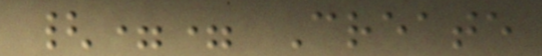{== Create
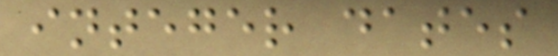integer dates
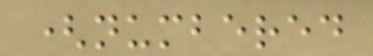(numbered
